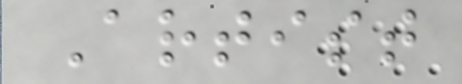Artist
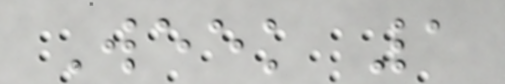Week 1
